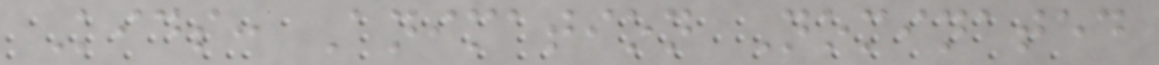Kids: Animation Nominated
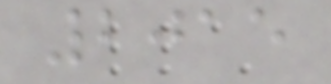2015
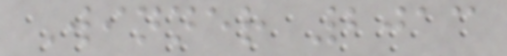Winner 2013
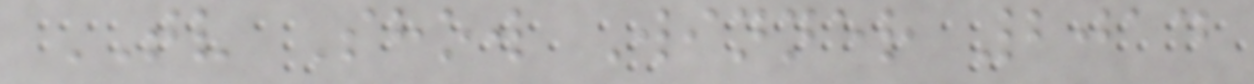TV Show Winner 2014
